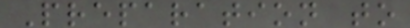Preparation to
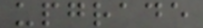upgrade
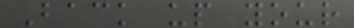Back up your
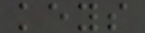keys
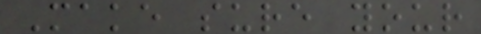Make sure your
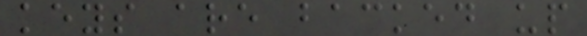keys are backed up
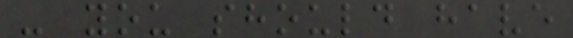- you should have
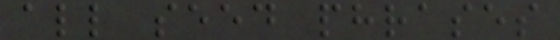all seed phrases
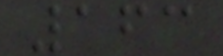163
